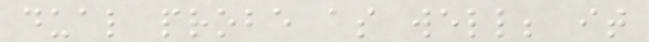dual probe as well; it
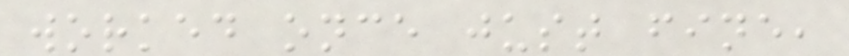worked once just fine,
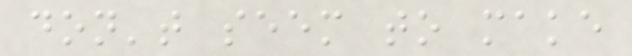don't seem to make
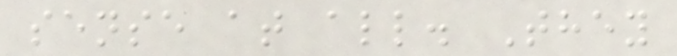sense at all. They
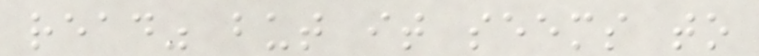read" but it seems to
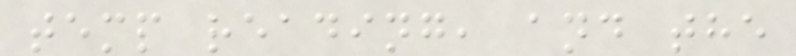temp reading, and the
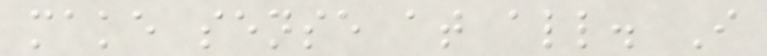make sense at all. I
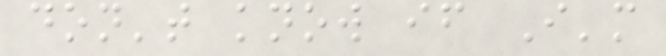don't know if I'm
